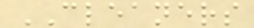CLEANERS
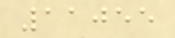11055
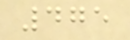475
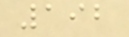192
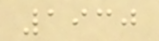1930
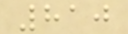810
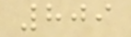809
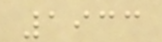1933
